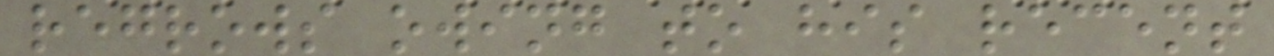regrows owing to his recent
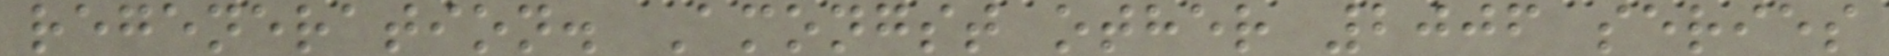regeneration. Amongst other 2006 series
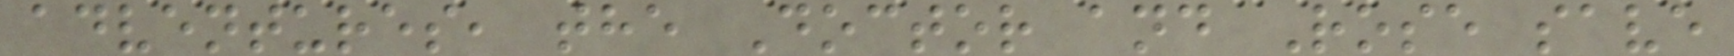adventures, the Doctor and Rose save
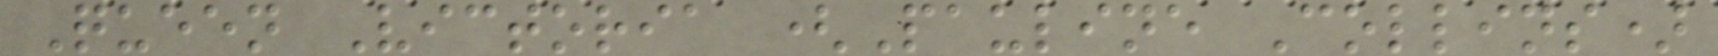Queen Victoria (Pauline Collins)
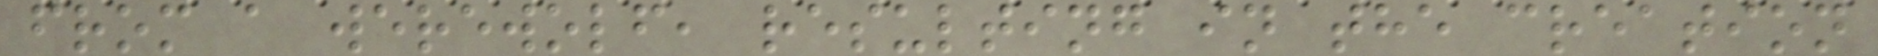from a werewolf, resulting in the creation
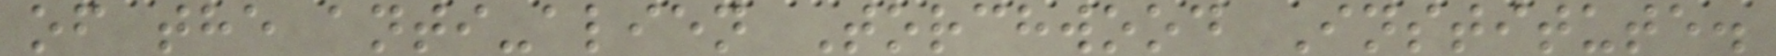of the anti-alien Torchwood Institute.
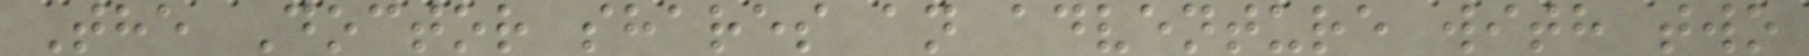The Doctor shares an adventure with two
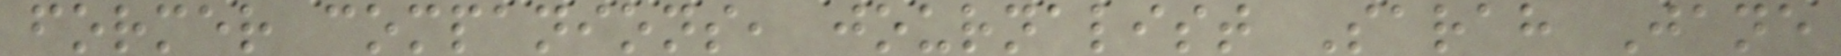former companions, journalist Sarah Jane
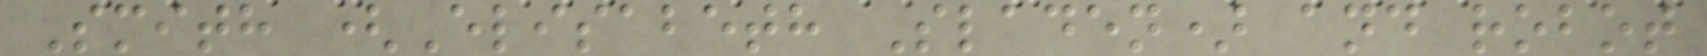Smith (Elisabeth Sladen) and robot
